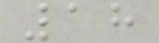18
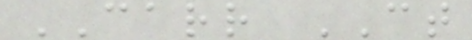CARR CT
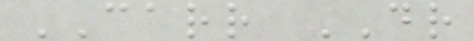CARR DR
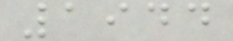1944
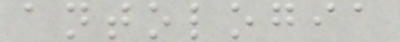antologia
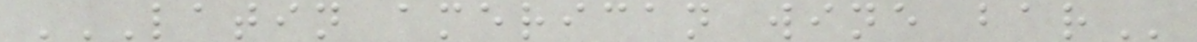LATIN AMERICAN WINE BAR
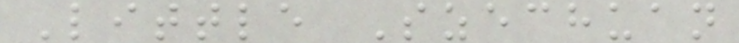Little Szechuan
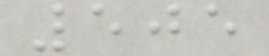505
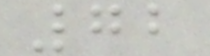72
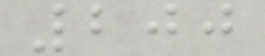200
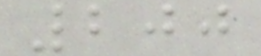200
